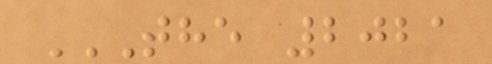THE 2021
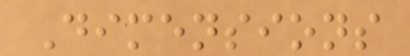Dimensions
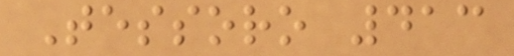Tessoro 413
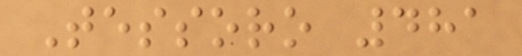Tessoro 481
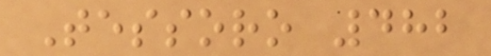Tessoro 482
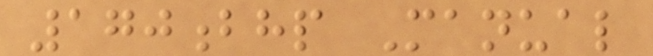170bhp Manual
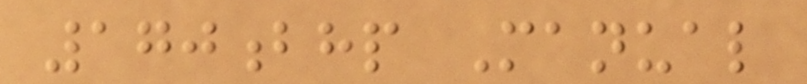170bhp Manual
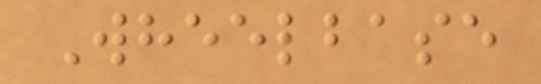Wheelbase
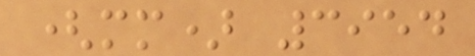(mm) 3954
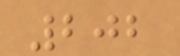202
